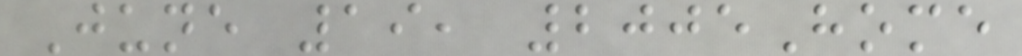June 19, 2005Home
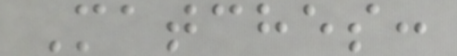Matches:
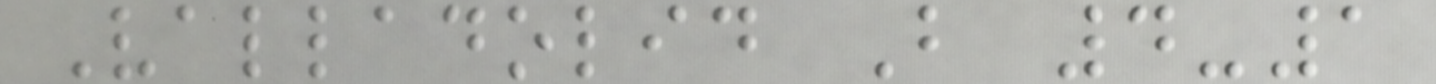Valladolid B 4-1
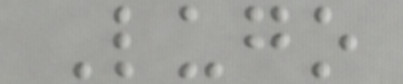Lugo
